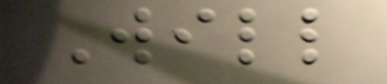Will
